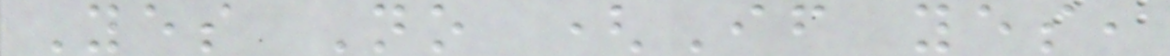Yes No (If yes,
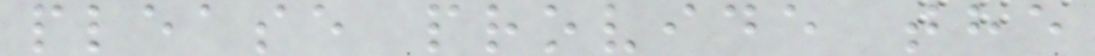please provide the
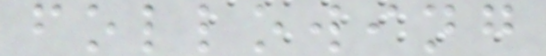following
